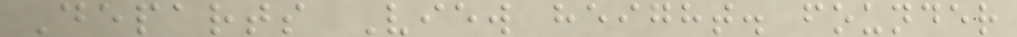Departs View height. founder
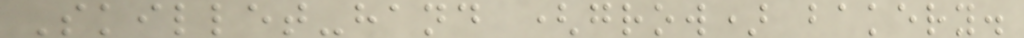Skillet-hand (grow) bakery.
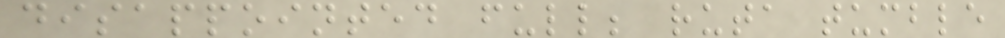disappointed full; ruta tumble
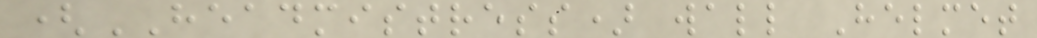(HEADMISTRESS) wall Helmet
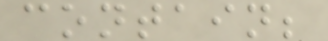contain;
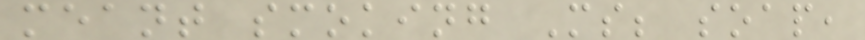meant smoking Ms; soap,
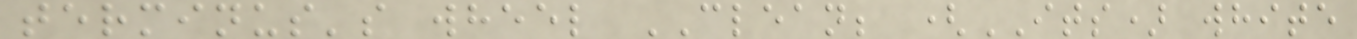terminus's wheel CLEAN; (ITS) white
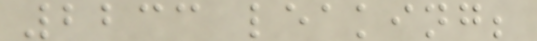2233 leaking;
